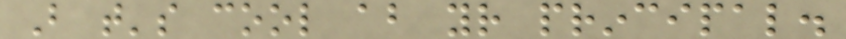But that's cool about your principal.
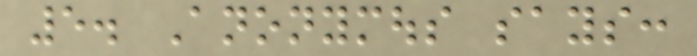5. Anonymous says:
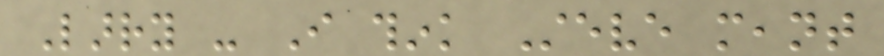Larry - I think Steve meant
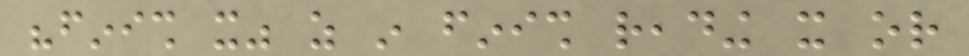"finish it" as in finish reading it or
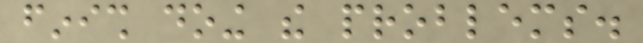finish doing the problems.
